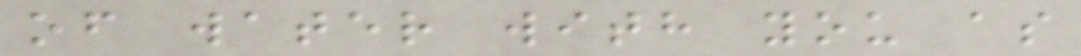of water with you as
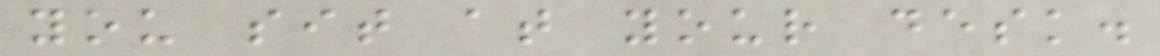you sit at your desk.
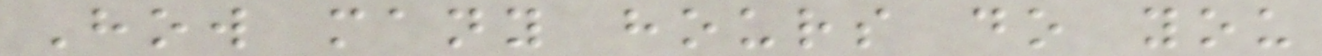How many hours do you
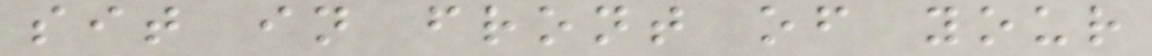sit in front of your
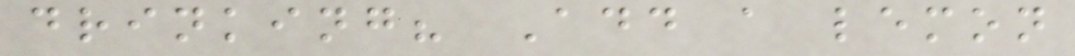drinking? Add a lemon
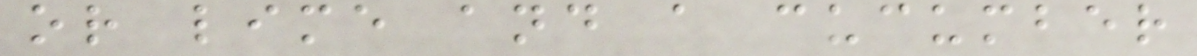or lime and a cucumber
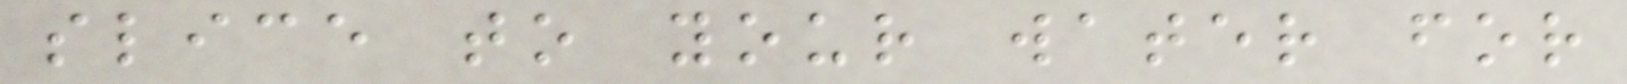slice to your water for
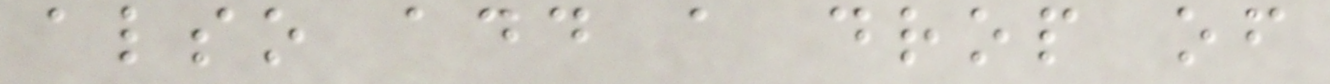also add a drop of
